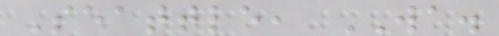Seattle, WA.
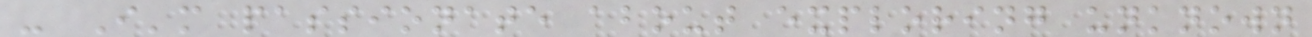- I'm passionate about exploring unknown
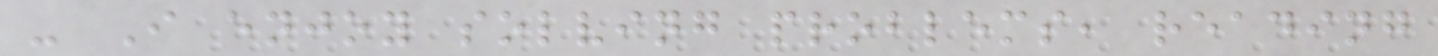- I enjoy solving problems, reading
